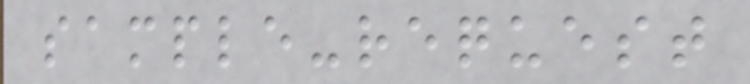sample-request
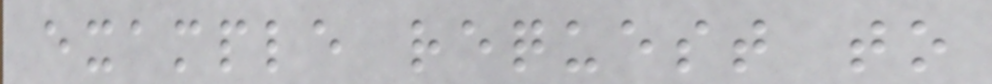example request to
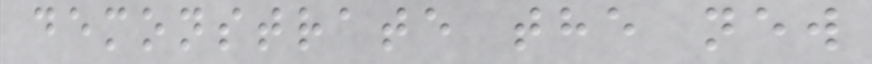demonstrate the new
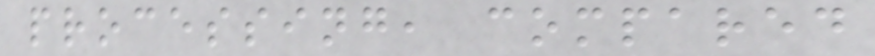processing, compared
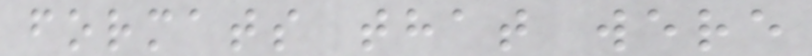formats that were
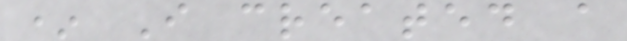* I created a
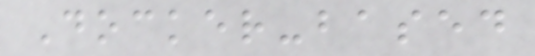Docker-based
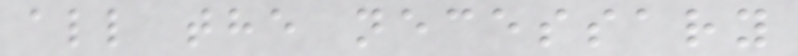all the necessary
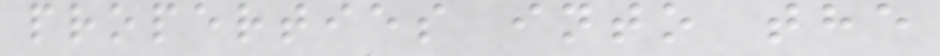properties into the
